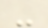-
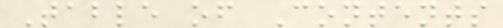Table of Contents
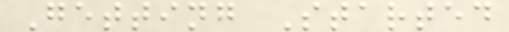Getting Started
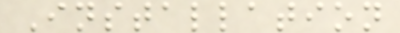Installation
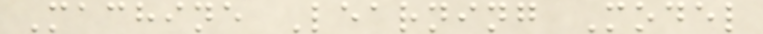Machine Learning Model
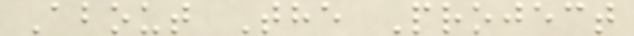About The Project
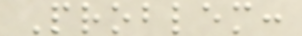Problem:
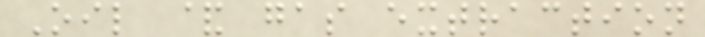Oil & gas extraction
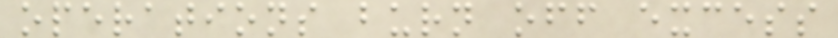operations burn off excess
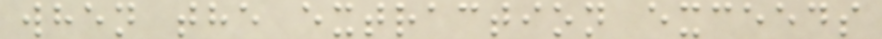when the extraction exceeds
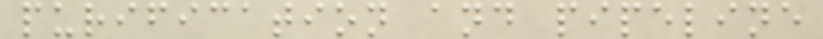purification and pipeline
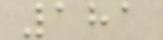181
